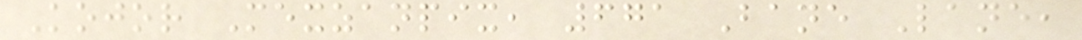Kojor Mexzanpix, 671 Bane Lane,
